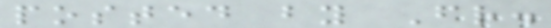posted by Fr.
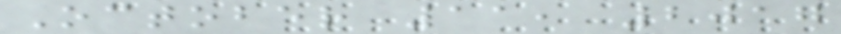October 11, 2017
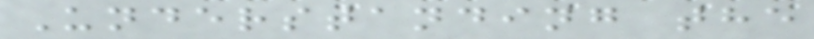Understanding the
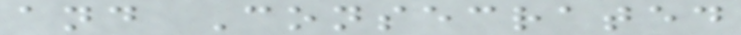and Consecrated
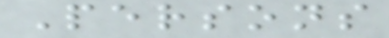Persons
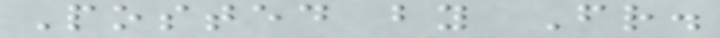Posted by Fr.
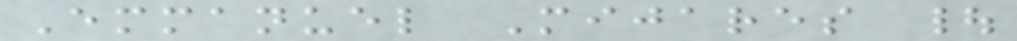Emmanuel Mijares |
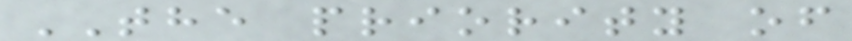THE priority of
